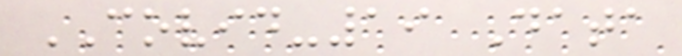COVID-19 Data
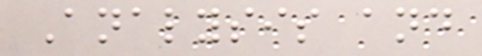Analysis and
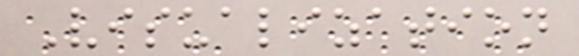Visualization
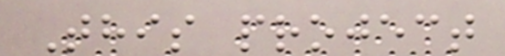This project
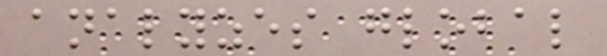analyzes global
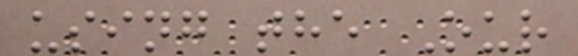using the Our
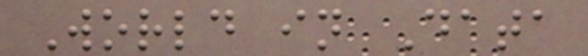World in Data
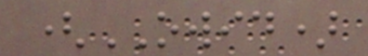(OWID)
